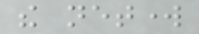the network
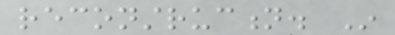reconstruction. In
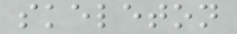skeleton
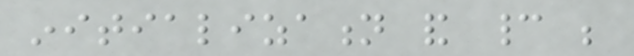initialization and cannot be
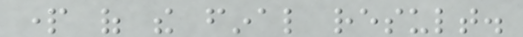part of the final result.
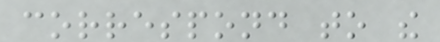correspond to the
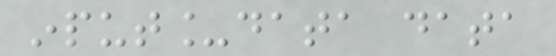input_data data
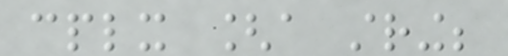cplx [a string;
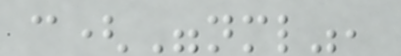c("nml",
